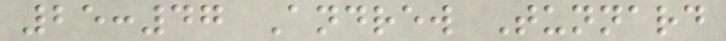25:47 Andrew Tunnard
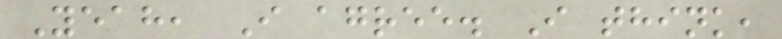Yeah, I agree. I think,
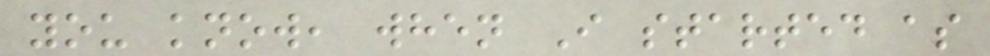you know, when I started as
